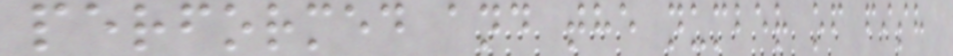performed and the number of fish
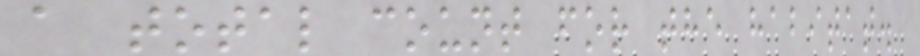a total count for the habitat.
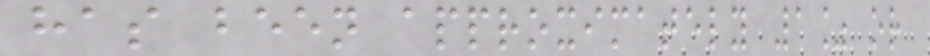has been approximately 1% or
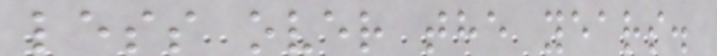less over the years.
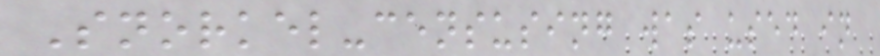Snorkel-censusing was used in
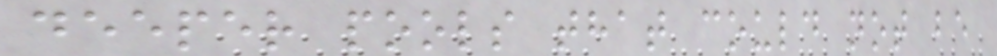deeper pools that could not be
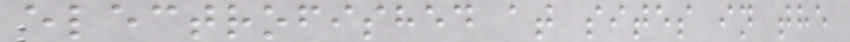electrofished at sites in the
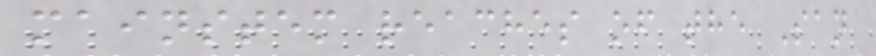mainstem reaches of the San
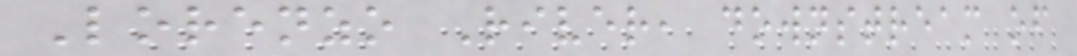Lorenzo River, downstream of
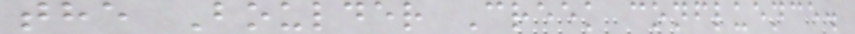the Boulder Creek confluence.
